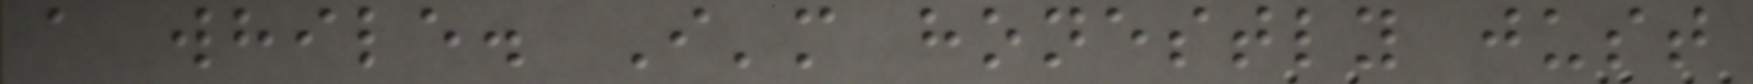a while. I'm honestly just
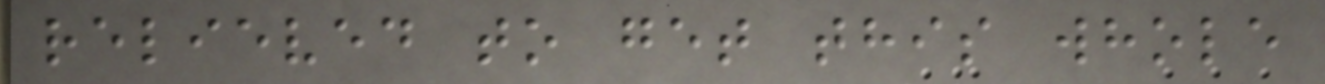relieved to get this whole
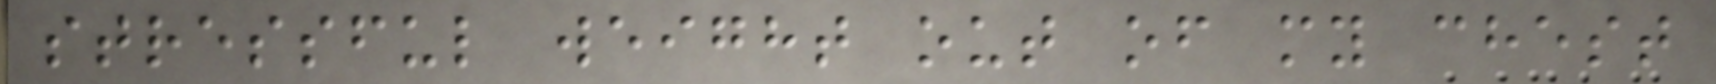stressful weight out of my chest
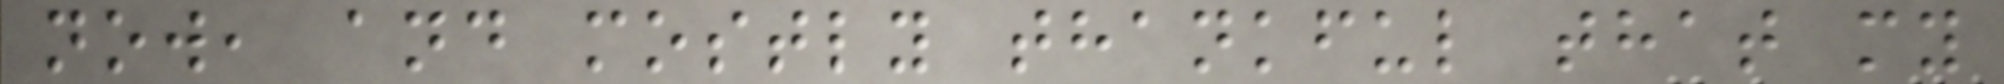now, and mostly thankful that my
